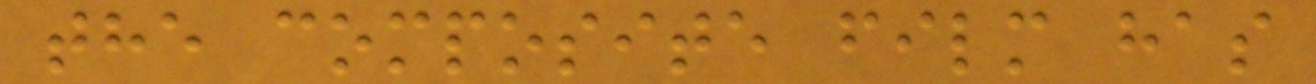the composite film has
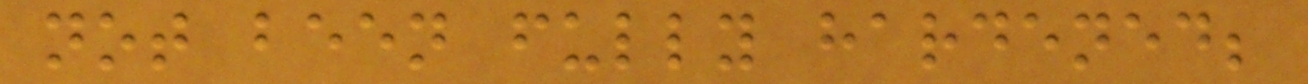not been fully hardened;
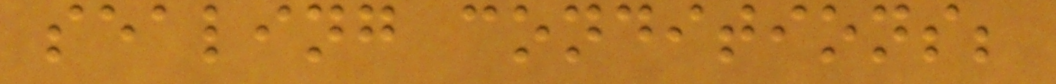sealing conditions;
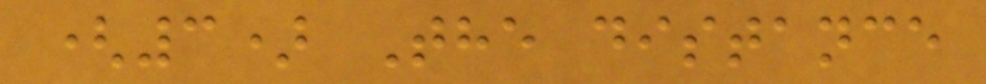(3) The distance
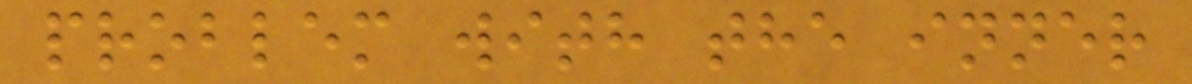problem with the inner
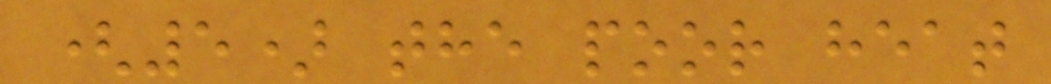(5) the poor heat
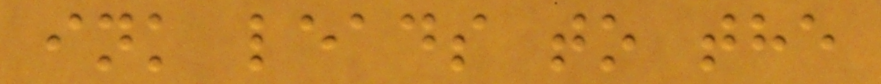ink leads to the
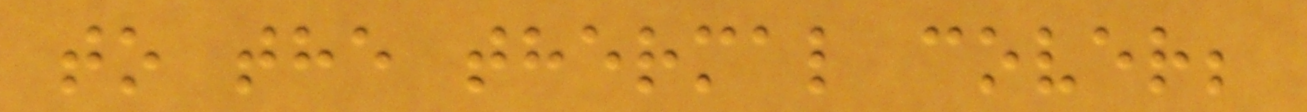to the thermal cover;
